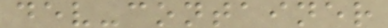dev-container
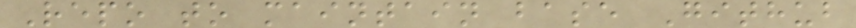Repo to maintain base Github
